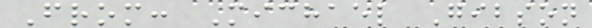From: Michael Gibson
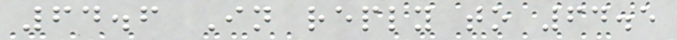64.6 In reply to 64.5
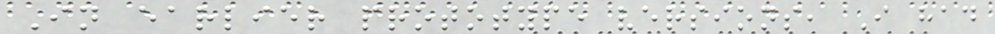In earlier prototype versions, I had
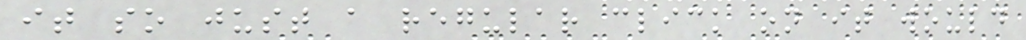it so just a regular click on it would
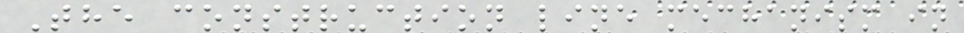The construction line mechanism in
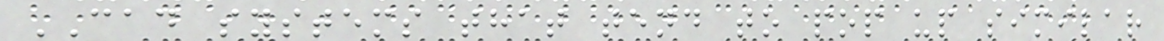CAD systems that tend to pop up similar
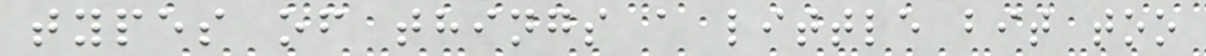types of things a little bit too
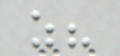z?
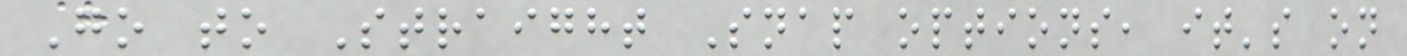Go to Straight Snap options, it's on
